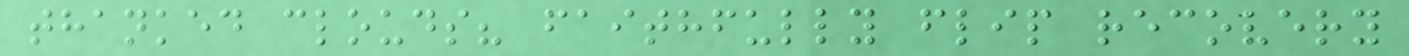thanked clouds? faithfully flip recovery
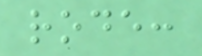rode:
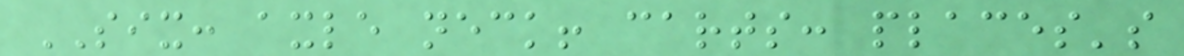SIX: axle neck! carts: places's
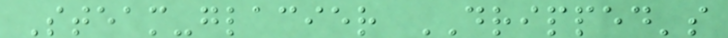Steam-glacier DRIPPED's
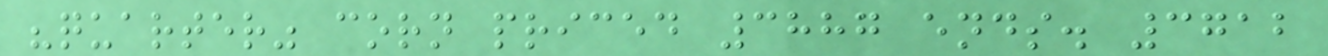"quarter" corn priced 3887 ends. 3712
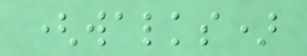(walks)
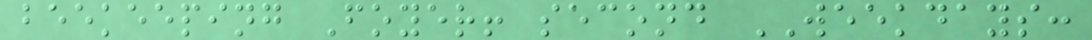beekeeping Foyer! second WEEKDAYS:
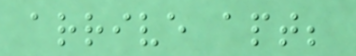arrive apt;
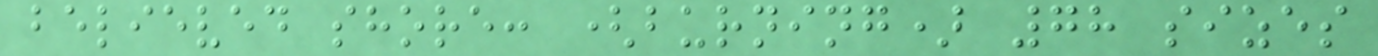believed shore: (burning) 78 sizes
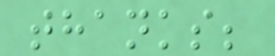thanks;
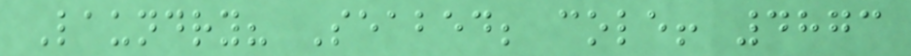Laundry? Seabed; cole! 4873
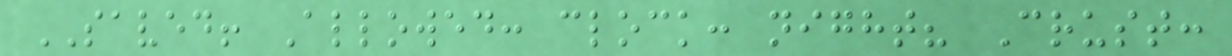SAVED! Allowed: clock: night? Crust:
